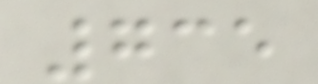735
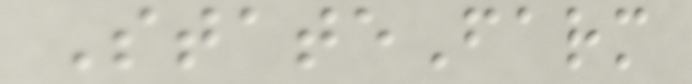StateFarm
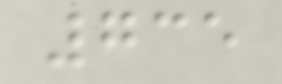735
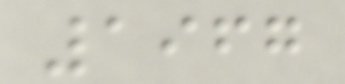1967
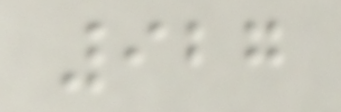927
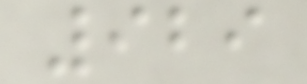929
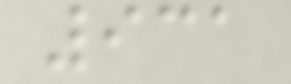931
